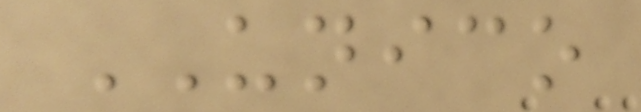UNICO
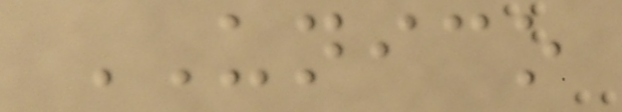UNICO
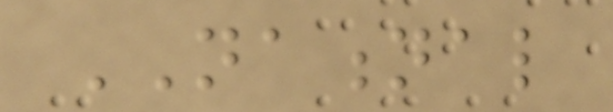NATIONAL
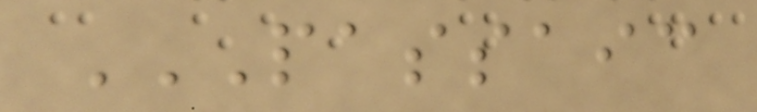PASSAIC
